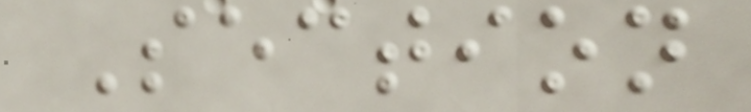Section
